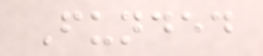Funded
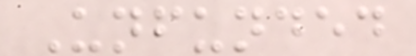Unfunded
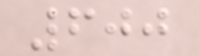600
